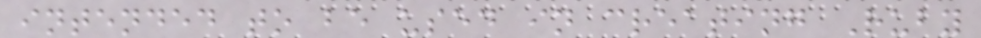intended to be used in creating Ruby
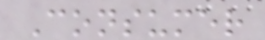Consumer
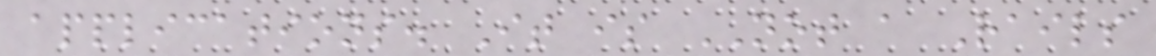applications. It is NOT a Rails
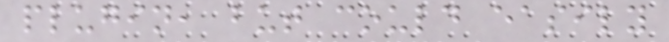plugin, but could easily
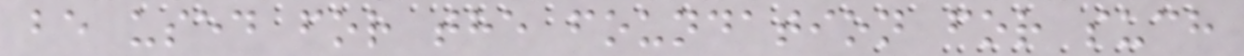be used for the foundation for such
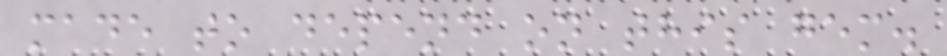made to depend on this gem.
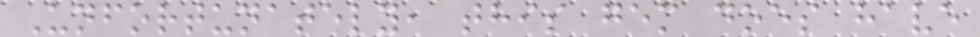Unfortunately, this gem does have
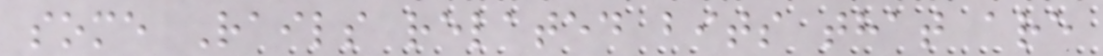some Rails related bits that are
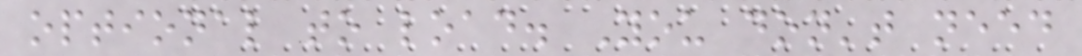optional to load. You don't need
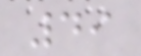49
